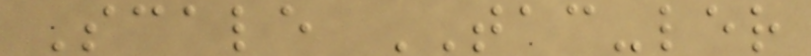Scale TAC-ler
